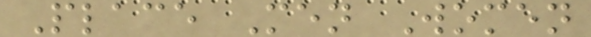Place Men Women
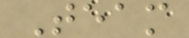Team
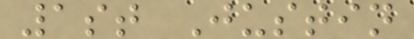1st Justin
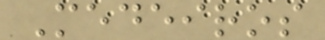Medeiros
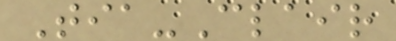Tia-Clair
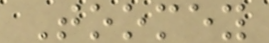Toomey
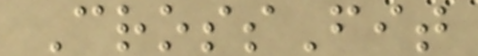CrossFit
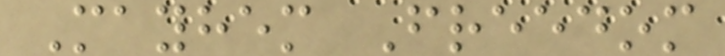Mayhem Freedom
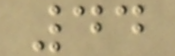44
